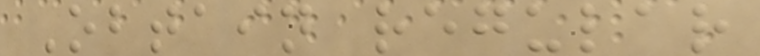Obtain regular
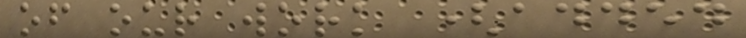of our work (added
